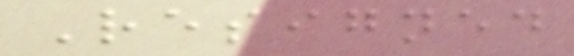Resigned
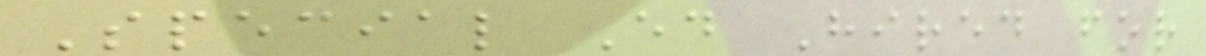Special Ed Hired for
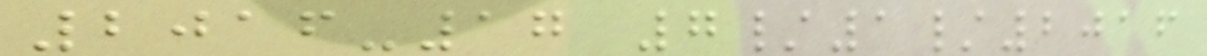2016-17 7/1/2016
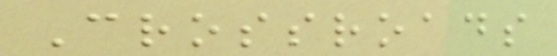Crossroads
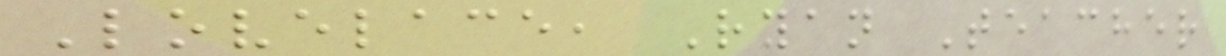Lovelace, Ryan Teacher
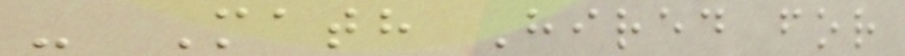- Math Hired for
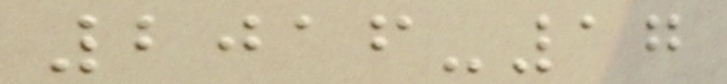2016-17
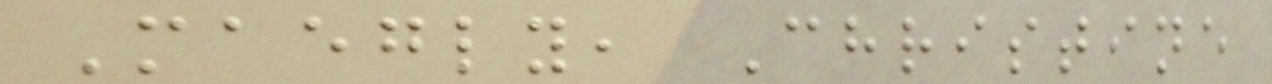Maegly, Christine
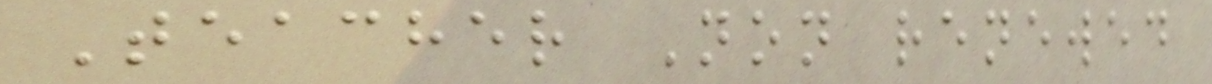Teacher Non renewed
